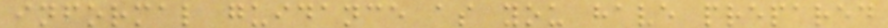informal guidance as you have prepared
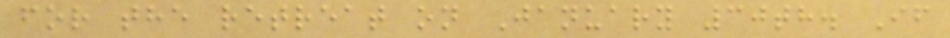for the retreat on January 30th. If
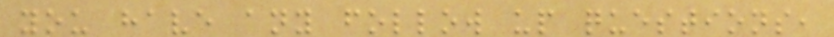you have any follow up questions,
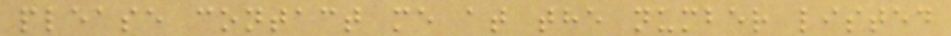please contact me at the number listed
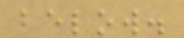below.
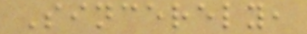Sincerely,
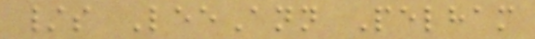/s LeeAnn Pelham
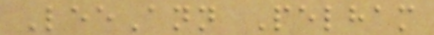LeeAnn Pelham
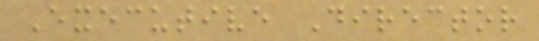Executive Director
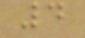4
